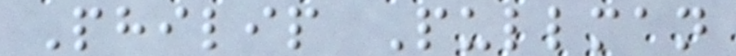Philip Pullman
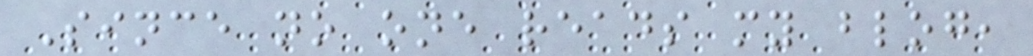Since no one reads my blog,
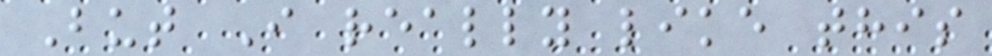But I really like this
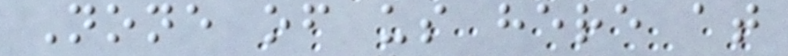None of us here at
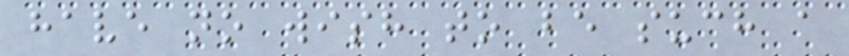have no wish to be such a
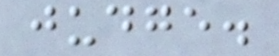judge.
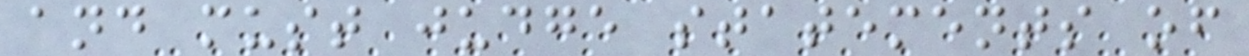and must judge statements of
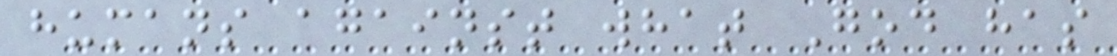humans against what God has
